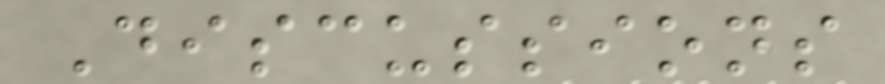Discussions
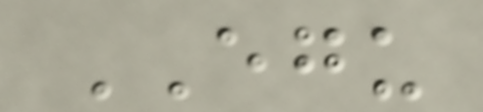EGU
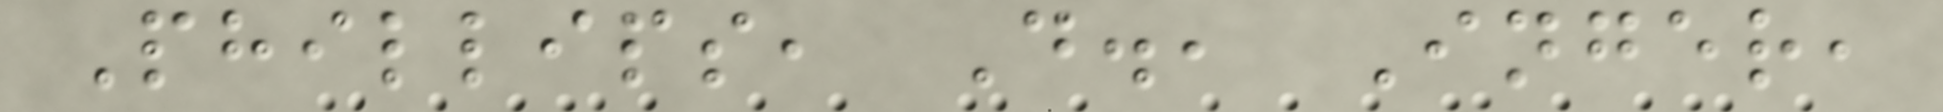Phillips, D., Inger,
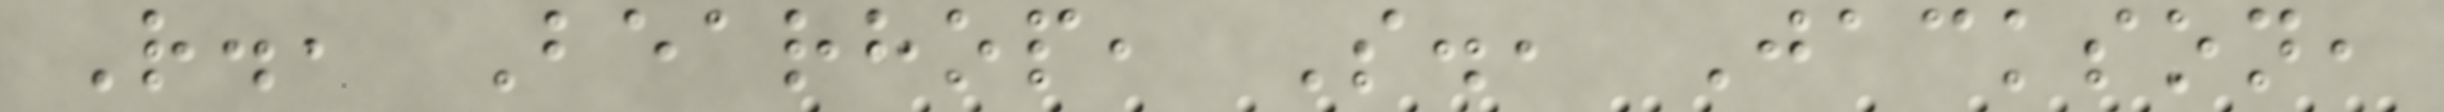R., Bearhop, S., Jackson,
